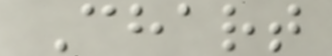Chart
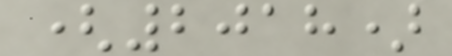(2018)
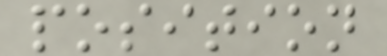position
